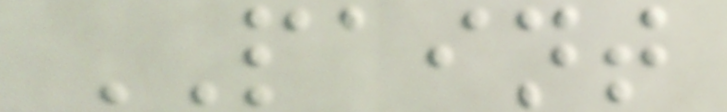PAINT
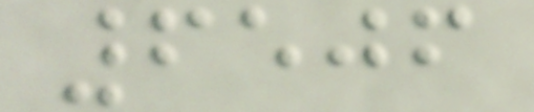6506
